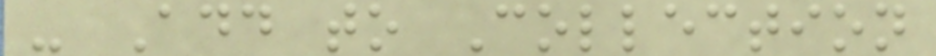- Add to Collection
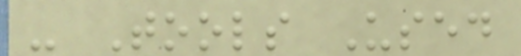- Tools Used
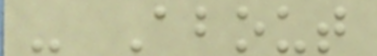- About
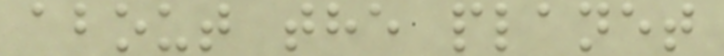about the planet
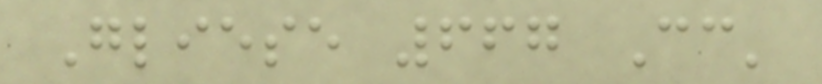Gliese 667 Cc'
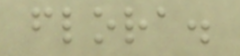flora.
